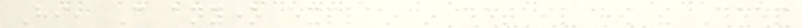Hi, Can anyone explain in detail how the Deep
